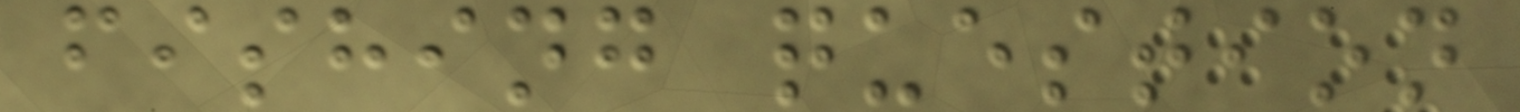fishing question
